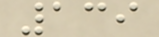139
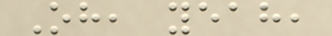Oh, yeah,
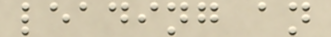leading an
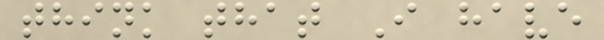think that I have
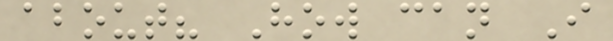about? How can I
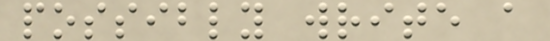possibly write a
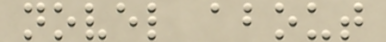novel about
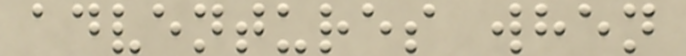adventures when
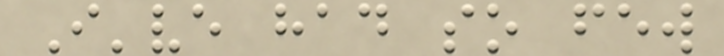I've had so few
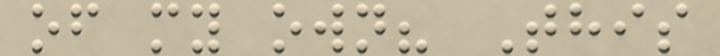of my own? This
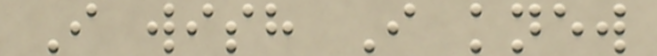I wish I knew
